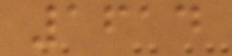1614
